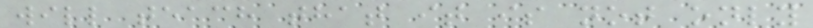will teach that it is not only
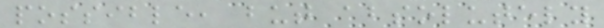possible, but absolutely
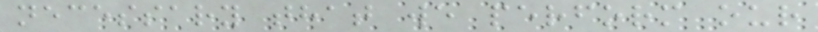necessary that we perform our
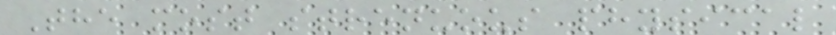The most strenuous physical
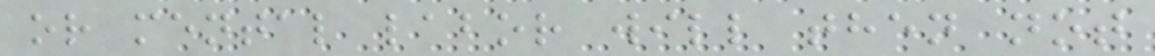or mental labor will then not
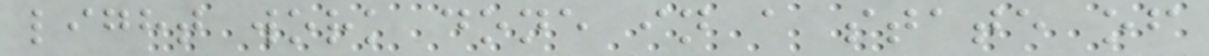light work done in a state of
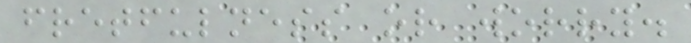fretfulness or worry.
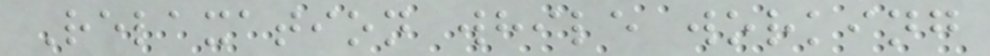Relaxation while working
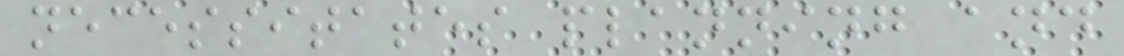necessitates planning and
